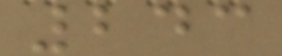243
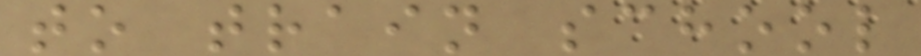to train school
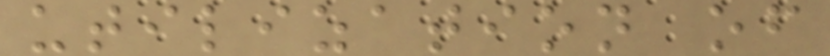utilization of
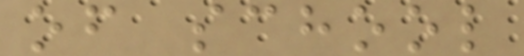of school
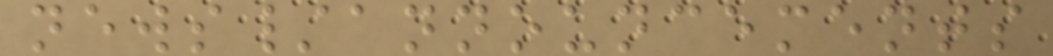news/announcements
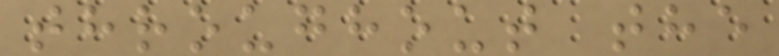throughout the
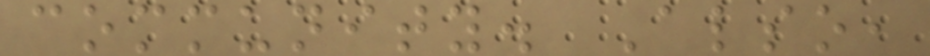community. Also,
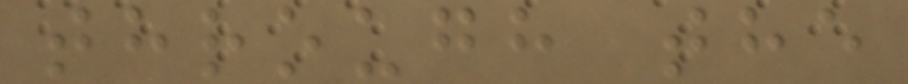through the
